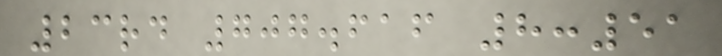23rd 707.616 8:51
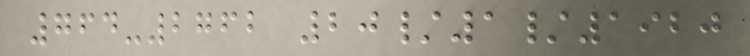764-2762 20/1/1920
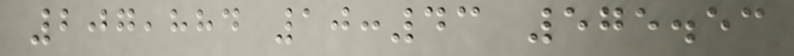207,884 10:43 575.53
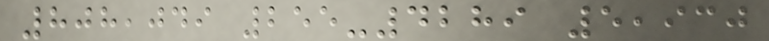808,049 255-4289 5,930
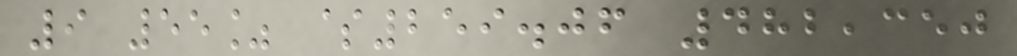9 55% $259.06 482,350
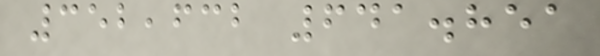352,632 641.851
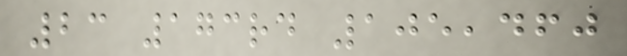23 173rd 105,460
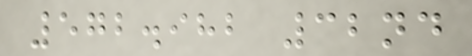572.982 32nd
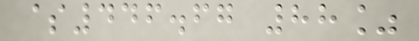$446.67 88%
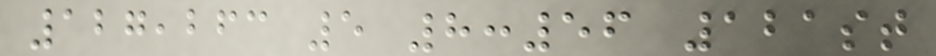127,263 5 8:56 121st
